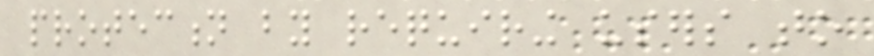protection by requiring users to
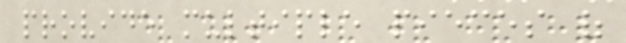provide multiple pieces of
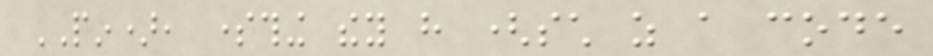PIN), something they have (such as a code
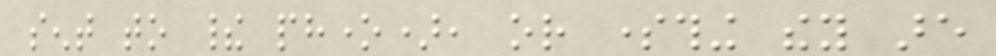sent to their phone), or something they are
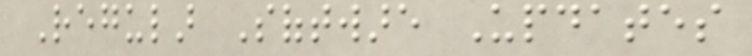Regular Software Updates
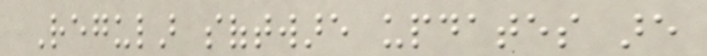Regular software updates are
